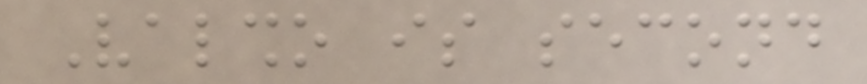Valsho is second
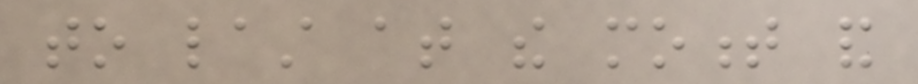to last at the moment and
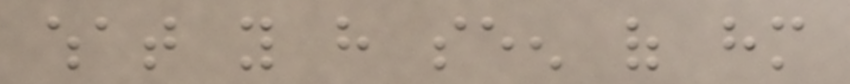what you have seen of him
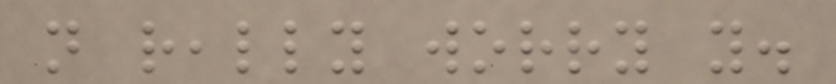not really worry you.
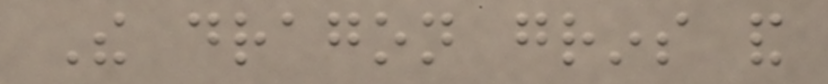The dragon grins and
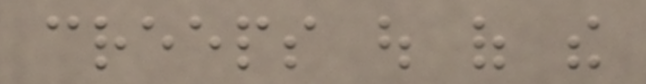creeps out of the
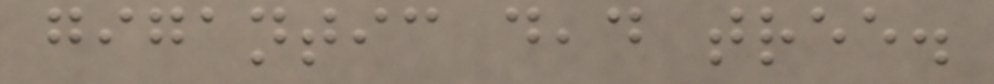gigantic dead tree.
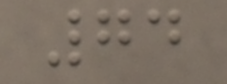74
